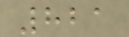821
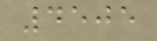4505
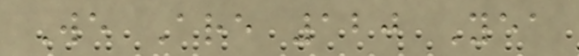We Are 120 Yea
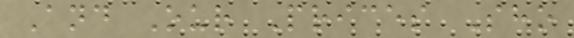And Our Prices Sho
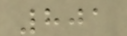801
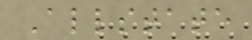Allstate
